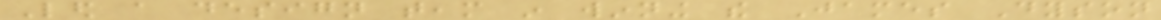Led a design team in winning the James Dyson
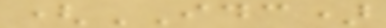(IDC)
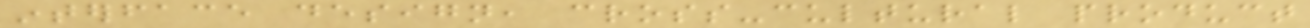interface design, cross-cultural product
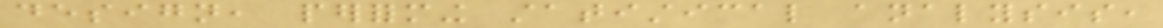design, performing statistical analysis,
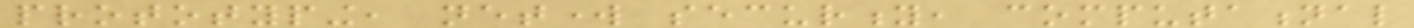prototyping, network security, computational
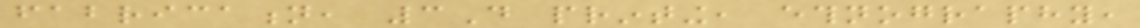fabrication, 3D printing, ethnography,
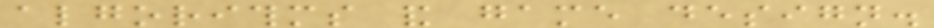algorithms and game design.
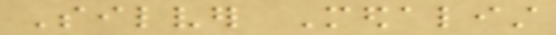Silver Medalist
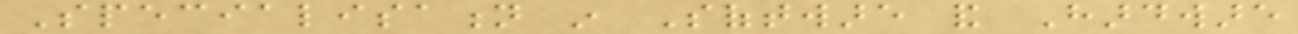Specialisation in Software and Hardware
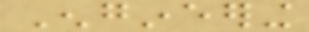Engineering
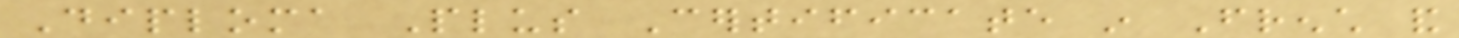Diploma Plus Certificate in French and
